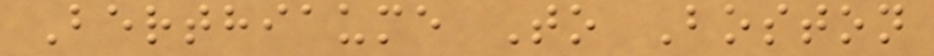Berthiaume To Boston
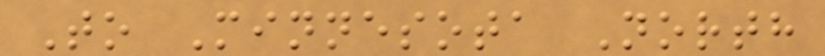To Minnesota North
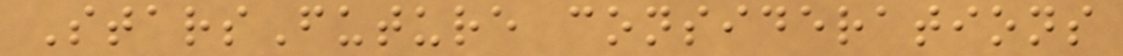StarsFuture considerations
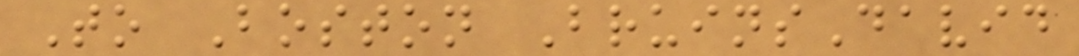To Boston BruinsDavid
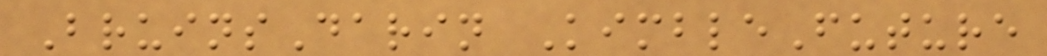BruinsDarin KimbleFuture
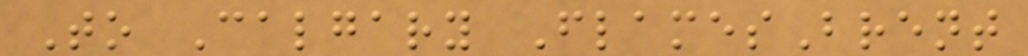To Calgary FlamesBrent
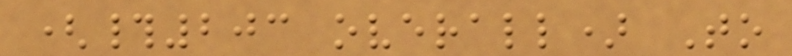(#203 overall) To
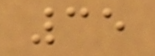35
